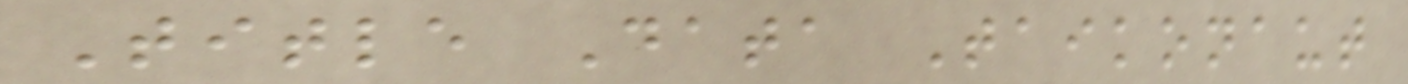Title Data Taikonaut
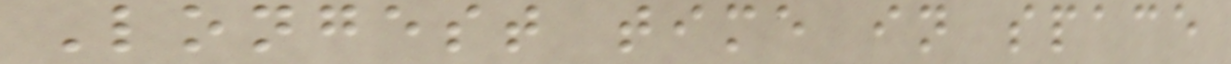Longest time in space
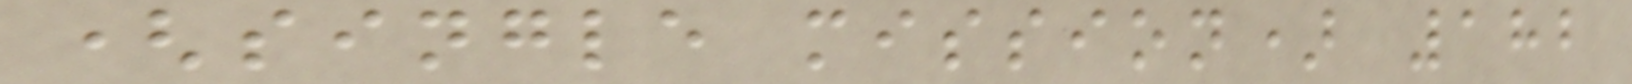(single mission) 182
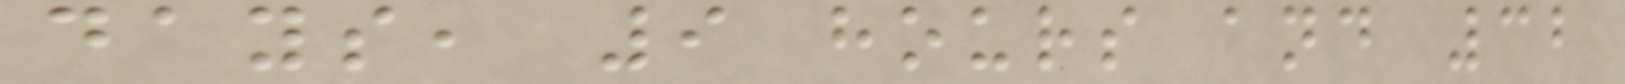days, 9 hours and 32
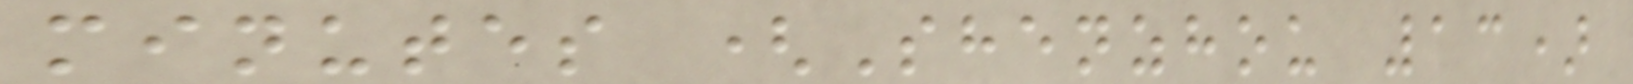minutes (Shenzhou 13)
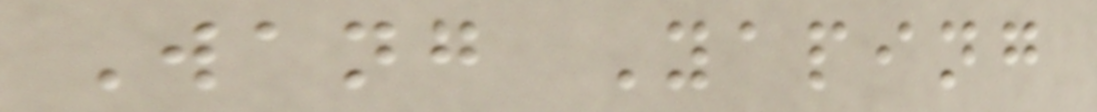Wang Yaping
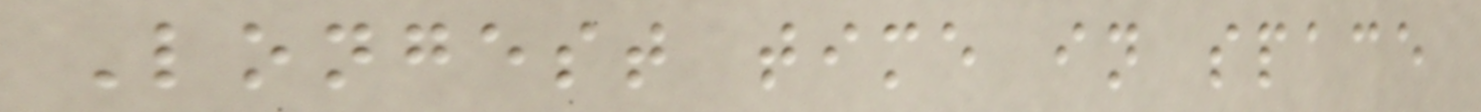Longest time in space
